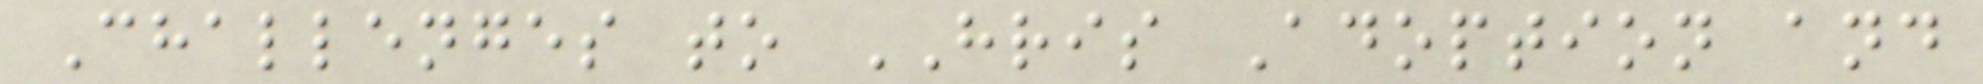Challenges to HRIS Adoption and
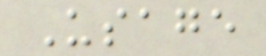Usage
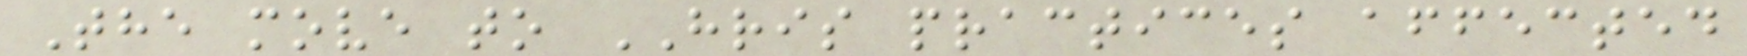The move to HRIS practices affected
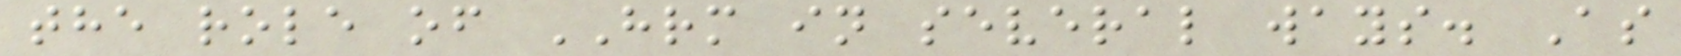the role of HRM in several ways. As
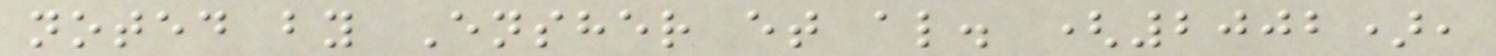noted by Ensher et al. (2002),
